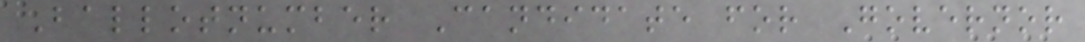Ballotnumber Candidate for Governor
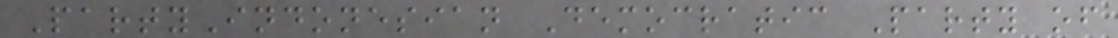PartyIndonesian Democratic Party of
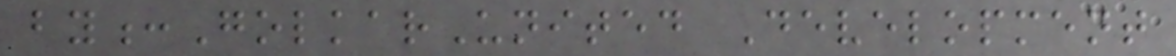by:GolkarUnited Development
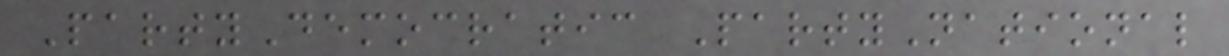PartyDemocratic PartyNational
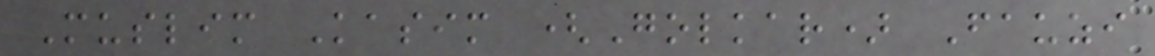Muslim Kasim (Golkar) Fauzi
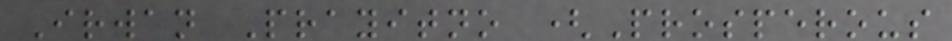Irwan Prayitno (Prosperous
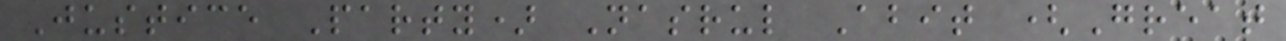Justice Party) Nasrul Abit (Great
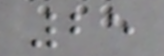25
